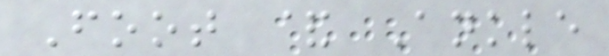Foot & Ankle
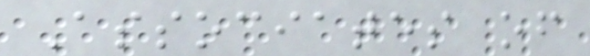Associates of
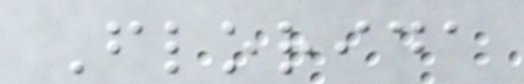Florida
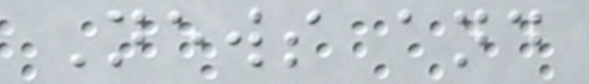News and
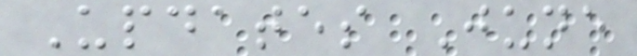Updates June
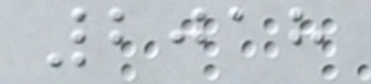2018
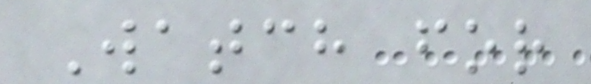Watch for
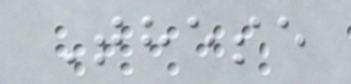These
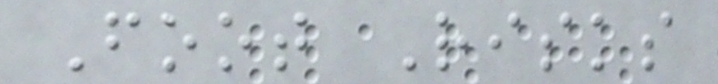Foot Risks
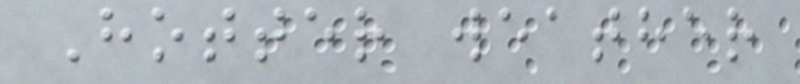Hotter weather
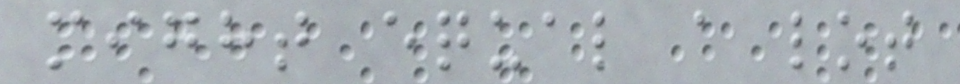might equal a lot
